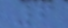6
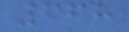668
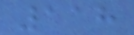118
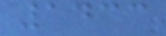1433
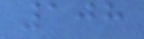108
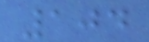104
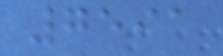7591
